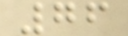76
